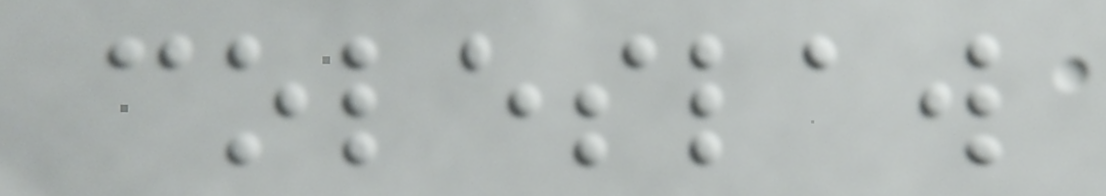coleslaw
